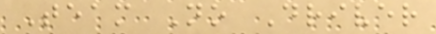Team No Driver
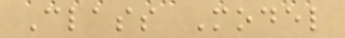Class Model
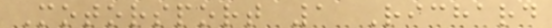Motorsport 1 Richard
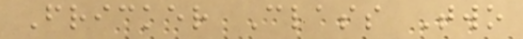Fricker Class Two
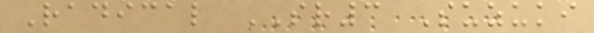Radical SR3 Suzuki
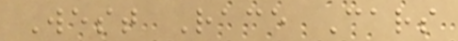West Race Cars
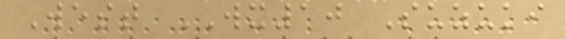West WX10 Suzuki
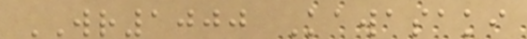WR1000 Kawasaki
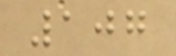107
